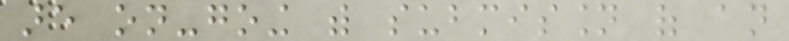are on-going with submission of an
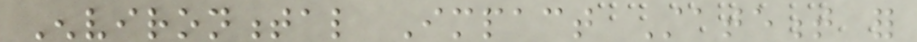Environmental Impact Statement for
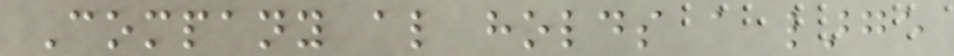Company also holds a large
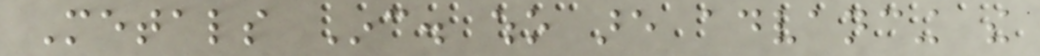Metals Inc. who are advancing the
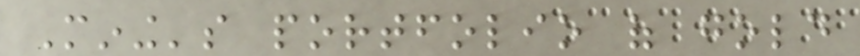Mining's portfolio of gold
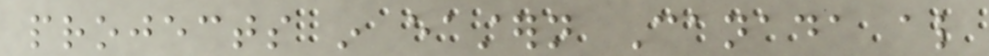projects in eastern Canada also
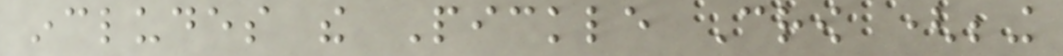includes the Pickle Crow (being
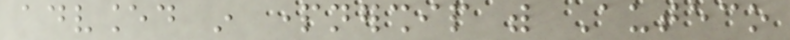advanced in partnership with Auteco
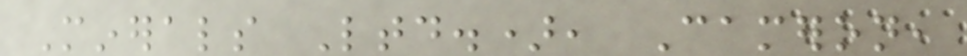Minerals Ltd.), Cameron,
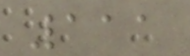111
